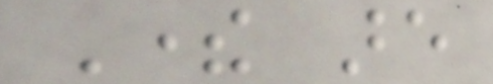There are
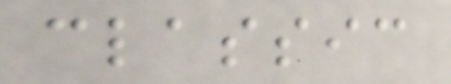classic
